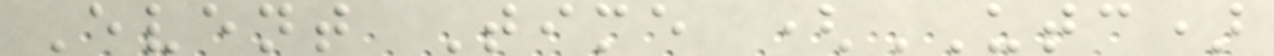Event Time (UTC)
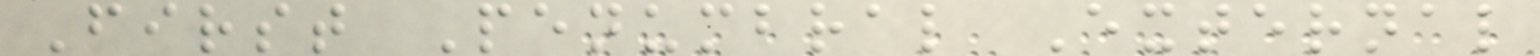First Penumbral External
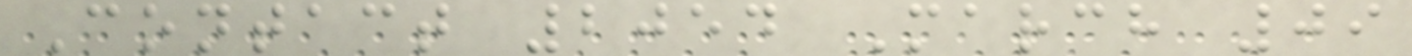Contact 2054 March 09
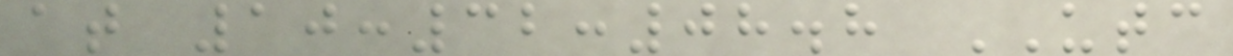at 10:32:08.8 UTC
